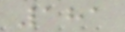181
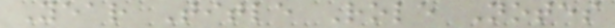Year Title Role Notes
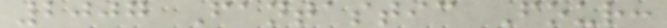2007 Fantastic Four:
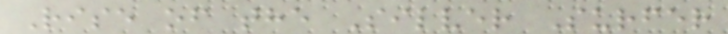Rise of the Silver Surfer
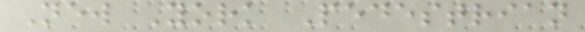New York Pedestrian
